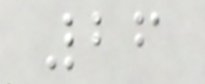26
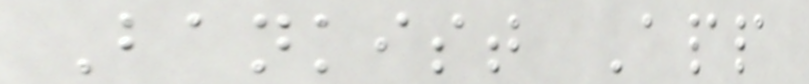Bankist App
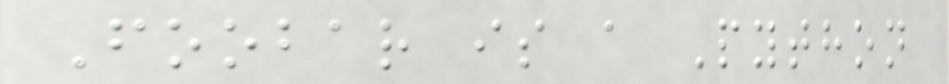Foobar is a Python
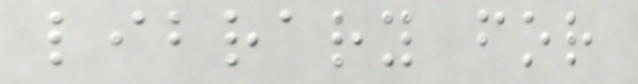library for
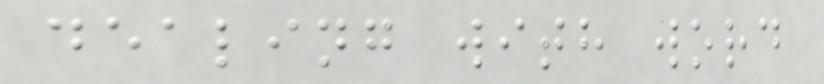dealing with word
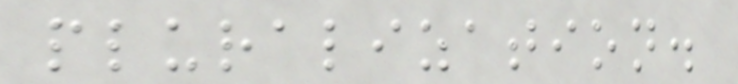pluralization.
